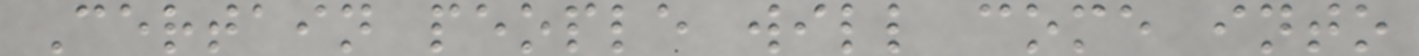Certain people will come into
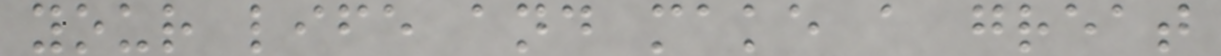your life and make a great
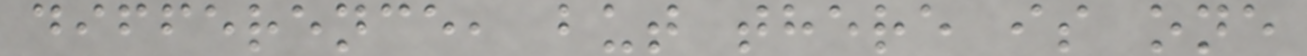difference, but there is one
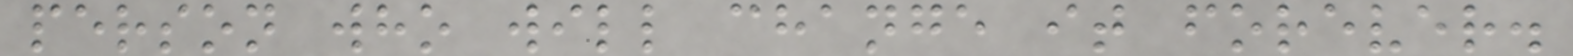person who will change it forever.
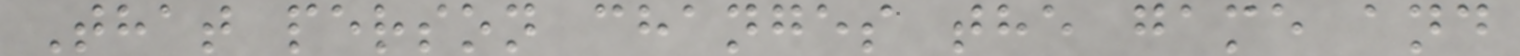That person changes the game and
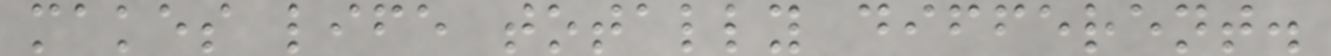makes life totally different.
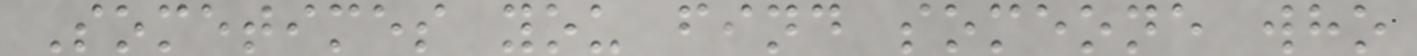Sometimes you find someone who
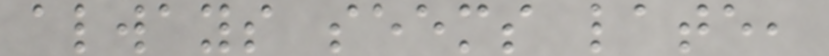always seems late,
